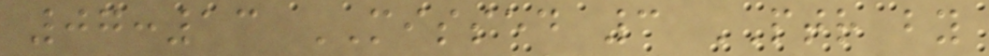07:13 MISSED 3 PTR by
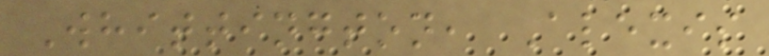Whittington, Alexis
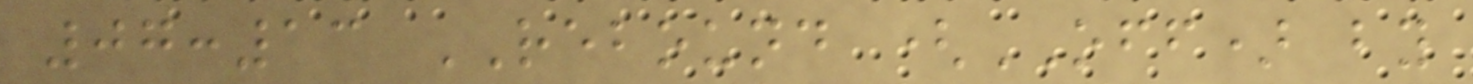07:13 REBOUND (OFF) by
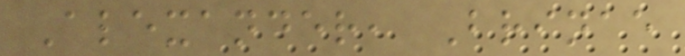Alexander, Brinae
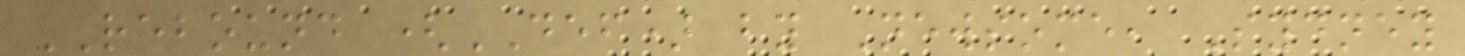REBOUND (DEF) by Newsome, Sydney
